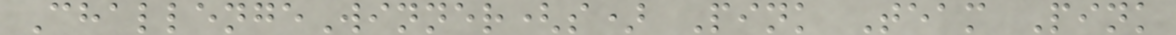ChallengeWinner(s) Pink Team Pink
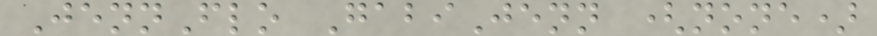JennFlo GabiJenn (none)
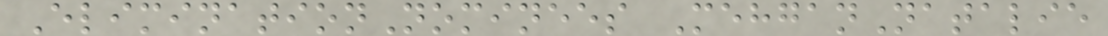EliminationNominees MehganNatalie
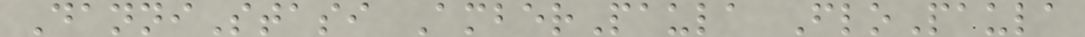DanniStasi AmberPaula FloPaula
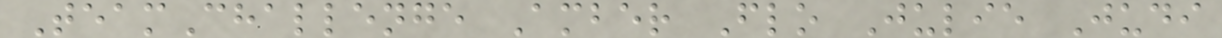TeamChallenge Amber Flo Julie Judi
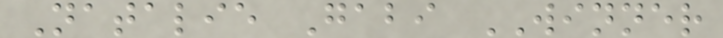Natalie Gabi WINNER
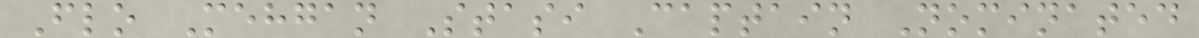Flo Mehgan Stasi Captain Nominated
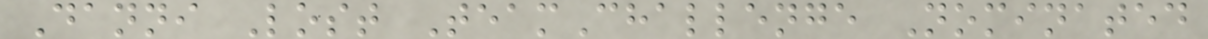Danni Lost TeamChallenge Nominated
